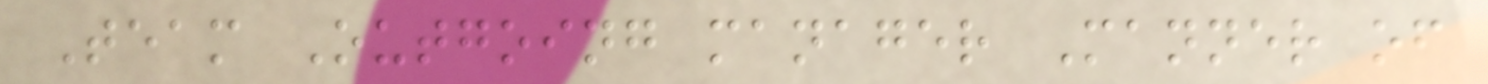Team Outgoing manager Manner of
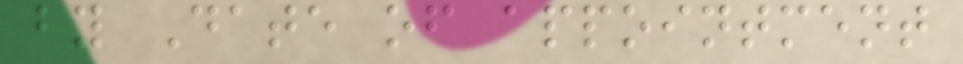by Date of appointment
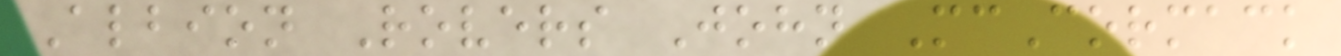Albion Rovers John McCormack
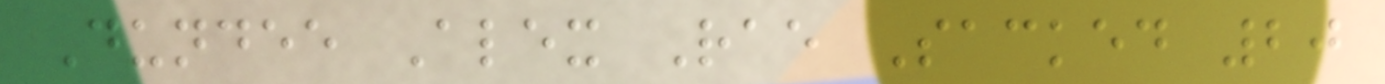Dundee Alex Rae Sacked 20
